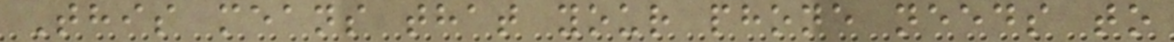This means that your phone needs to
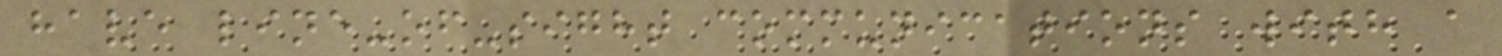have line-of-sight communications with a
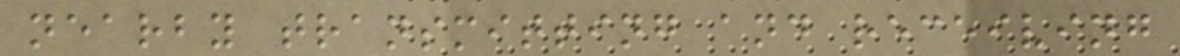nearby transmitting and receiving
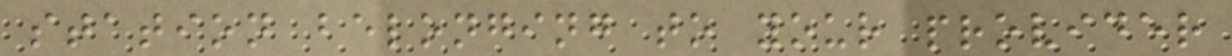station belonging to your provider
